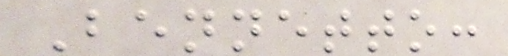Bennetto:
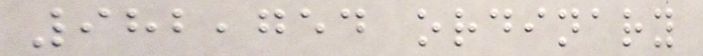982,754 ordinary
